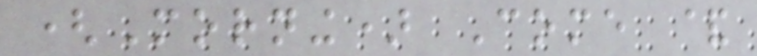(Morning) Come &
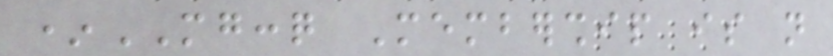*MGCCQ Membership is not
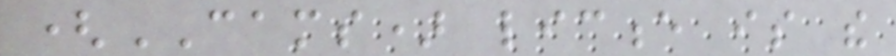(CAMS) licence is the
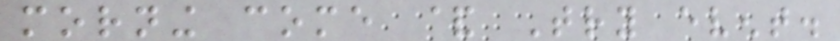morning come & Try event.
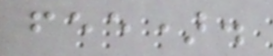fee).
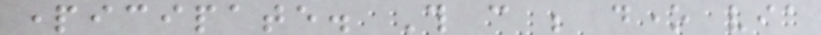participate. This can be done via
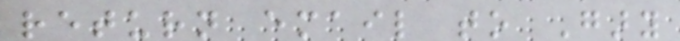return email to Gary
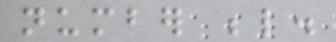number below.
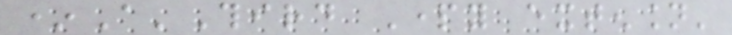*A'Third Party extension'
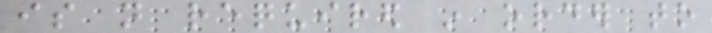is not required in order to
